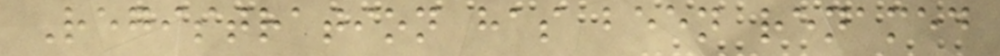Registration has been renamed
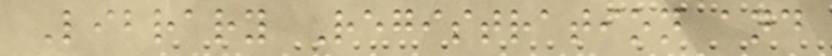Library Registration and
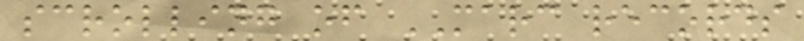scrolling of MARC records
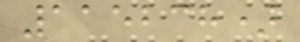115238)
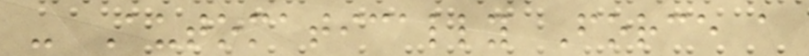- Automatically Force a
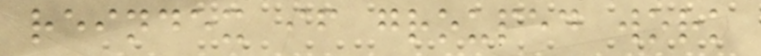reindex if grouped work
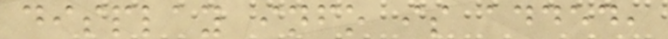display info is added,
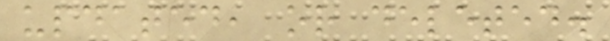updated, or deleted.
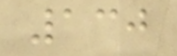130
